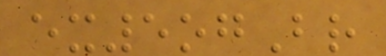ex5ogBr
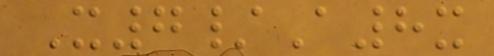X7/A8x
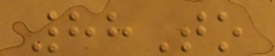88To
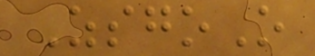ZsgoO
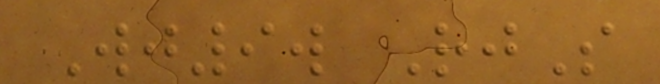Wj9w RjS
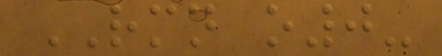RMN o0-
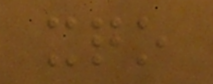xqo
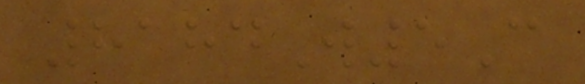8184W5C
